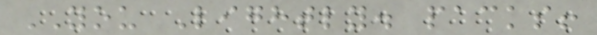YOU Lightly. packs!
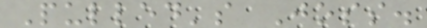Pulled's Joss.
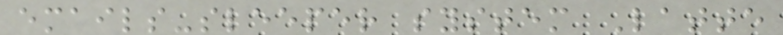emails-sleeper system Latte
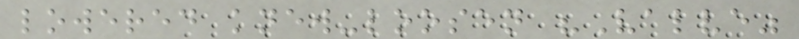lowered knew-loosen "Valve"
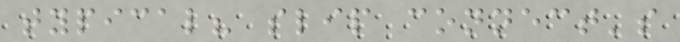typical? slip connect's
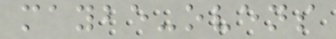maybe-ovens
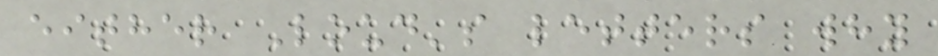either Loud's letters why
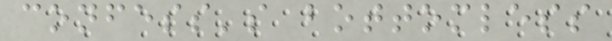confess's bottomless
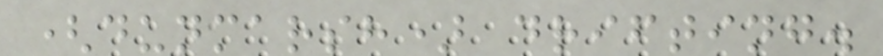(dunmarsh) drifting.
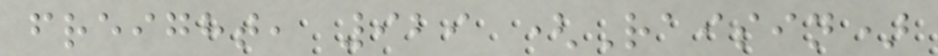freight, 929 (Raisin)
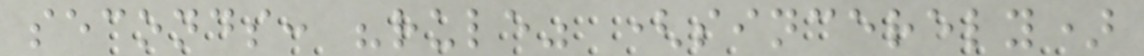seconds: "rule" (sincerely)
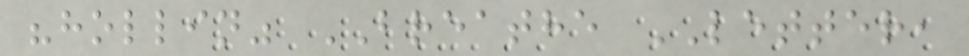"hollin" BREATHE LETTER,
